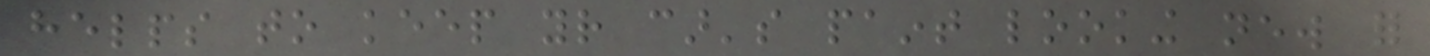helps to keep your car's paint looking new for
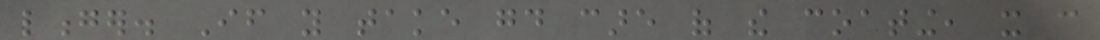longer. If you take good care of the coating, it can
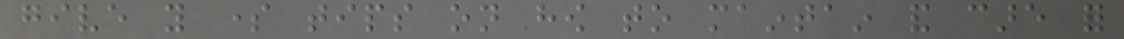give you some tips on how to maintain and care for
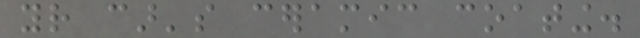your car's ceramic coating.
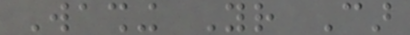Washing Your Car
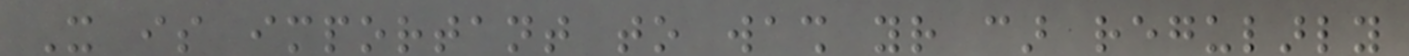It is important to wash your car regularly
